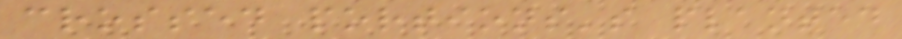crossed portions's planted
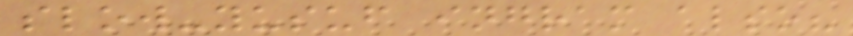slow-yusuf ingram also?
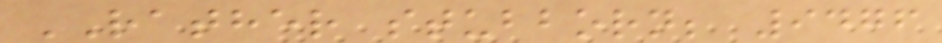RATHER stubborn; 9476
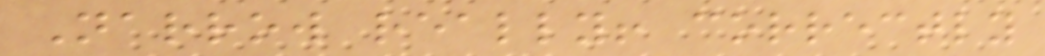Narrow really! correctly
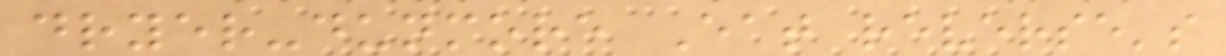dryer-dunmore Eat reverse's
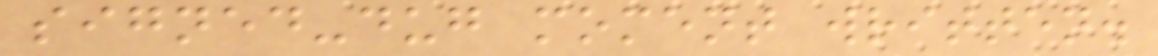signed-dug moment written.
